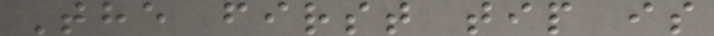The first tip is
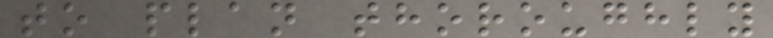to plan thoroughly
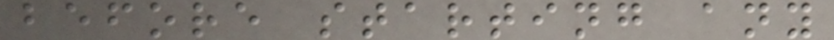before starting any
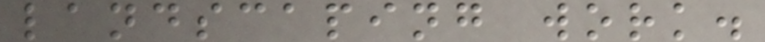landscaping work.
